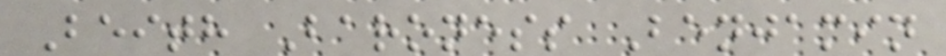Beith Baroness Benjamin
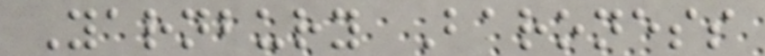Yarnbury Baroness
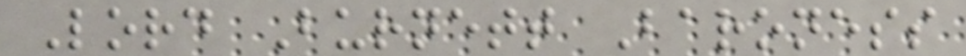Lord Burnett Baroness
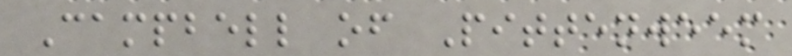Campbell of Pittenweem
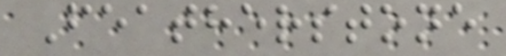Featherstone
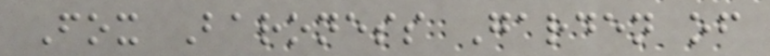Fox Baroness Garden of
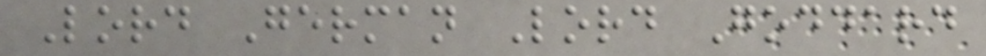Lord German Lord Goddard
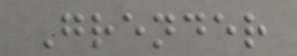Grender
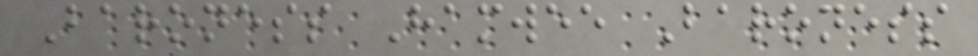Baroness Hamwee Baroness
